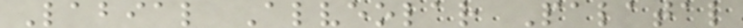Labial Alveolar Palatal
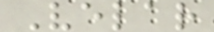Velar
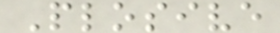Plosive
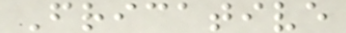Fricative
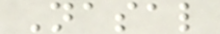Nasal
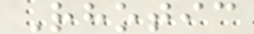Rhotic
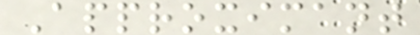Approximant
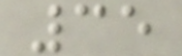35
